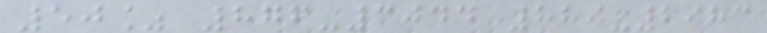50% 876-3044 889-2983
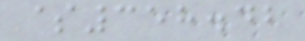$358.42
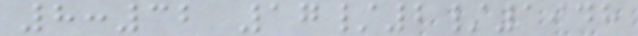8:32 17/2/1948
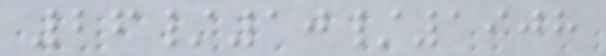26/10/1908
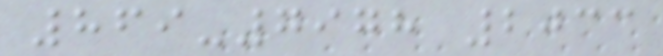869-7978 2033
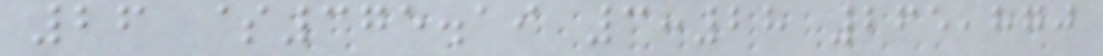26 $375.19 3:28 265,870
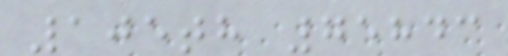105th 75843
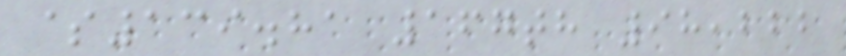$139.81 167th 98,222
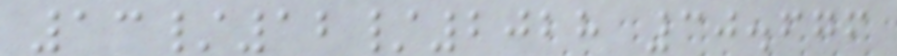13/12/2028 30.676
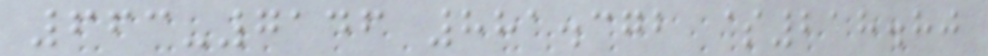663-7146 881.372 $218.80
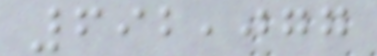692,077
